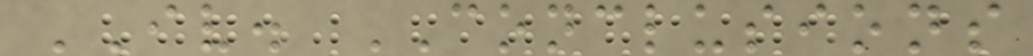IV. CONCLUSIONS
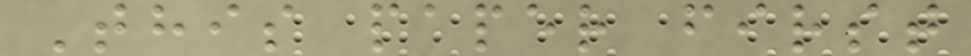This paper first
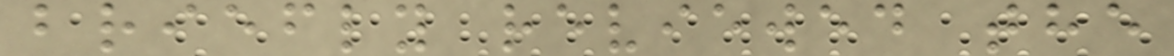briefly reviewed the
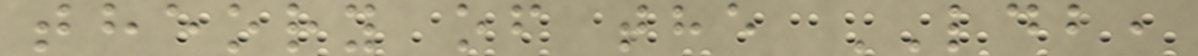theory of the LDB,
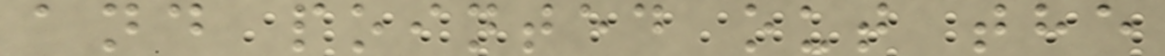and pointed out the
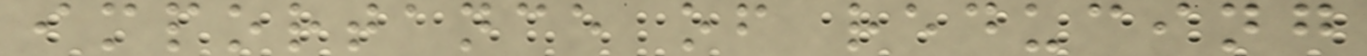importance of reducing
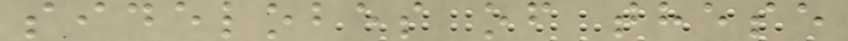sidelobes of these
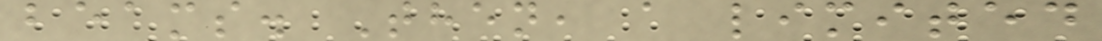beams. Then, a limited
